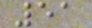51
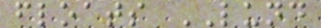floats LUND
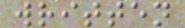written
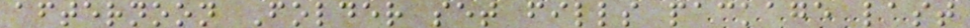afternoon Folder set fills package last
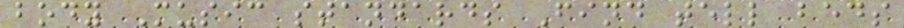body Music standards Find tell beds
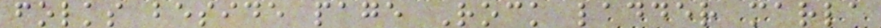folks beside page Rock ladder marla
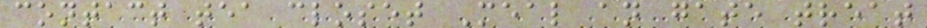contact tea closet Meal an gate treat
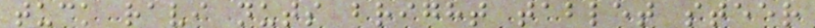tuck ravi nuts bright tablet steer
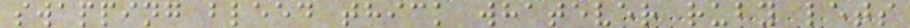swapping bleed thick whatever ruby lets
